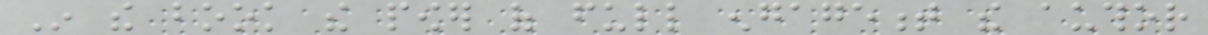In the book the power of full engagement the author
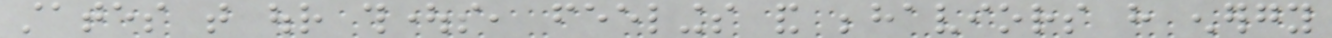states that our thoughts, feelings and behaviors have energy
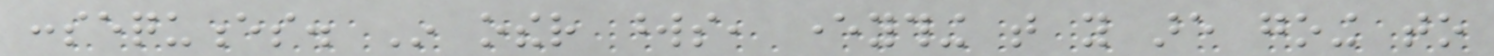consequences. In other words, everything that you are going to
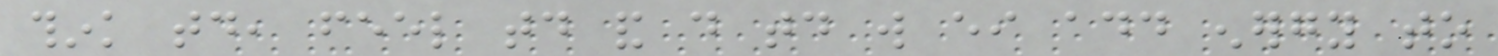think today, feel today and do today will either add energy to
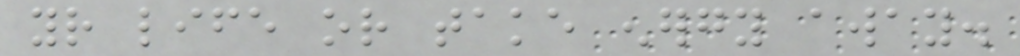your life or take energy away.
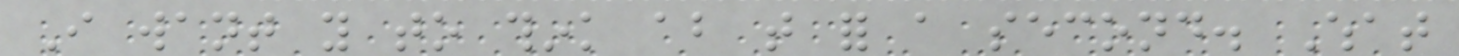I want you to think about that for a second. What
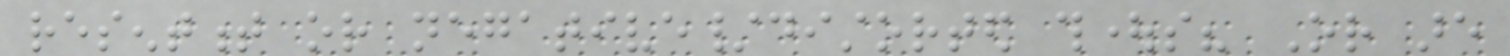resentment or negative/distorted thoughts? Or are
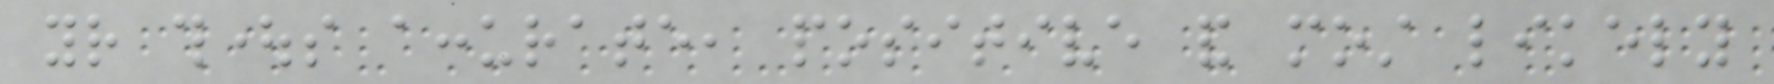your thoughts accurate, positive and most likely
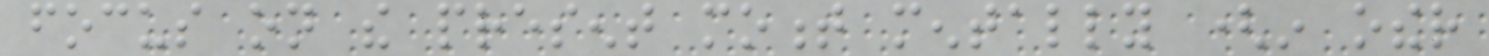focus on the present moment mentally (in other
